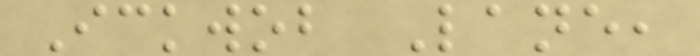Ickwob Lane,
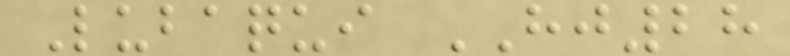Lubaqui HJ28
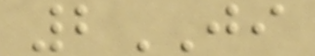2JI
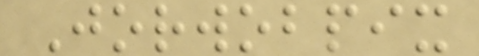Jorwobpix
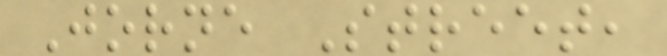Jorne Street,
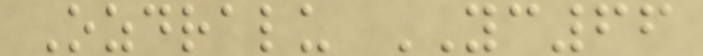Ozdralu YC66
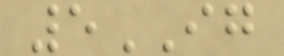5IG
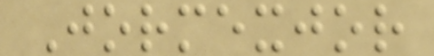Jormexjor
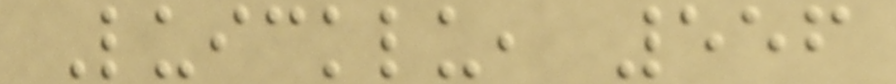Luicklu, 556
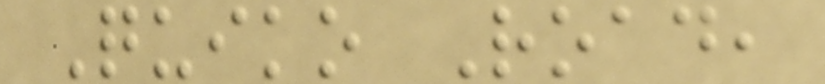Quiko Road,
